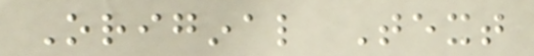Original Text
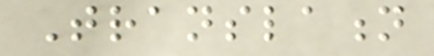Translation
